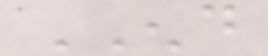END
